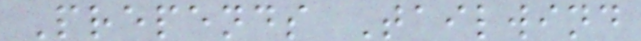Prepends Tailwind
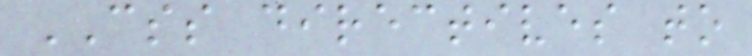CSS directives to
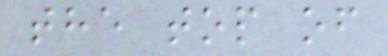the top of
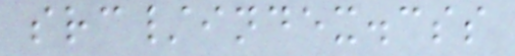src/index.css
